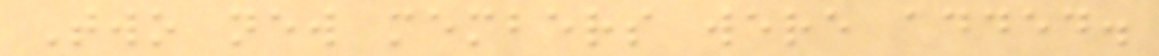Two new members were added.
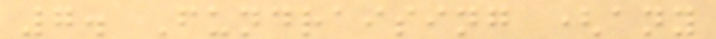7. Fundraising (any
